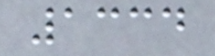1334
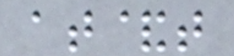at&t
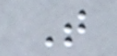T
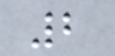2
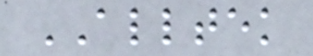ALLTEK
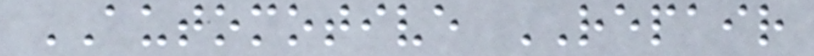AUTOMOTIVE REPAIR
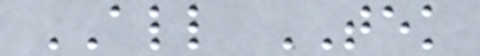ALL TEK
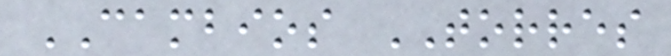CAMBIOS TORRES
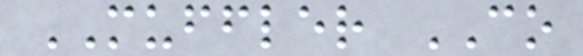MUFFLER CO
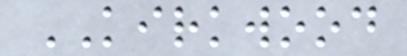KIRKWOOD
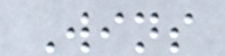Wins
